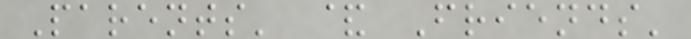Parents' & Friends'
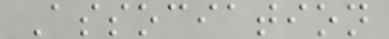Association
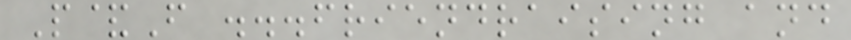P&F ...friendraising and
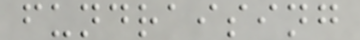fundraising
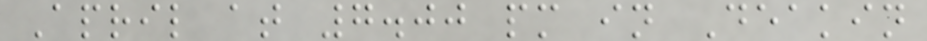April at 7.00 pm in Deakin
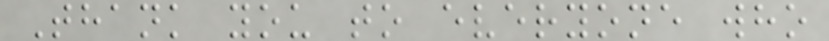Thank you to everyone who
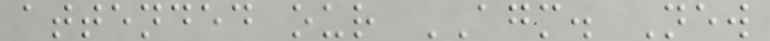attended our AGM. New
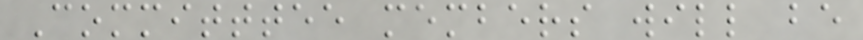Committtee members will be
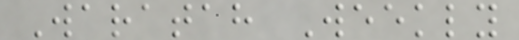Waratah Weekly
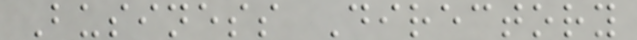Business Directory
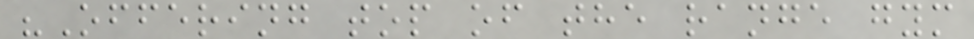"Offering top of the range gym
